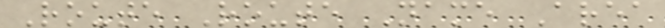Route Route Name Area
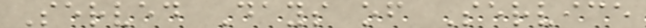Served Days of Service
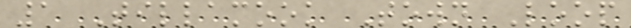1 Tillamook Town Loop
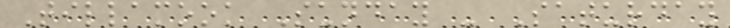Tillamook Sunday - Saturday
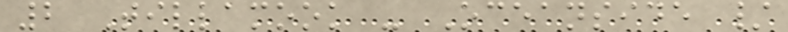2 Tillamook - Oceanside /
